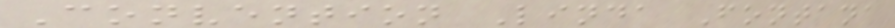Convention Linda Fontana
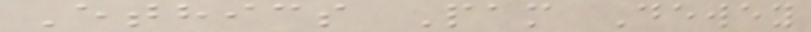Ethics Pam Dewey
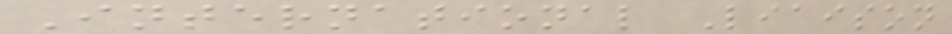International Liaison
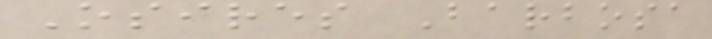Osires Barbosa
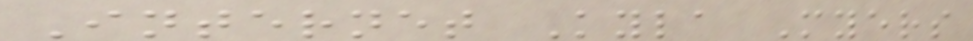Internet Kyla Myers
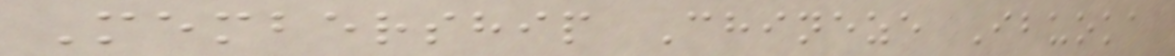Membership Chineze Ibuoka
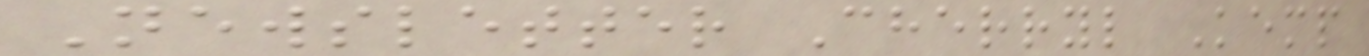Newsletter Cherryl Kemp
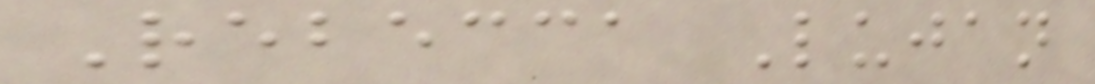Rebecca Lujan
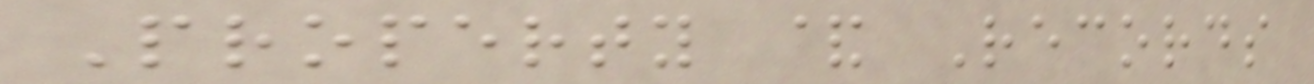Property & Records
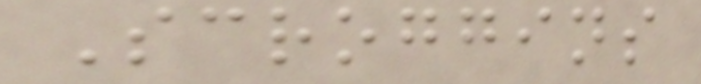Scroggins
